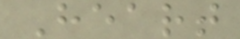Heart
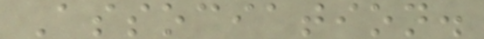Association.
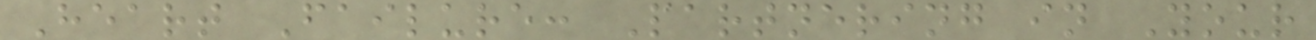Heart Failure: Partnering in Your
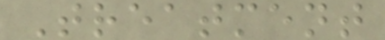Treatment
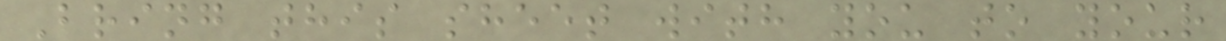Bring this sheet with you to your
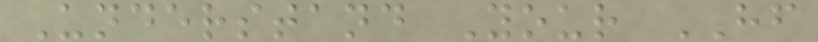Understand Your HF
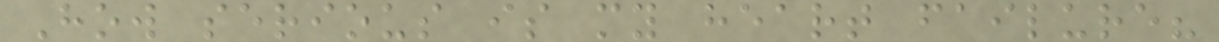How serious is my heart failure?
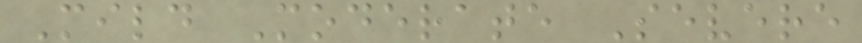Mild Moderate Severe
